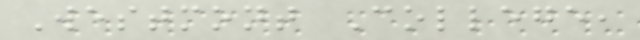Westmont College,
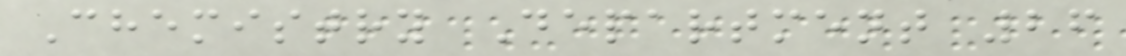Chemistry Department 26
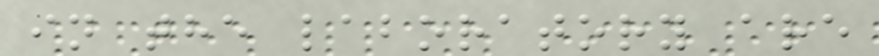in the laboratory are
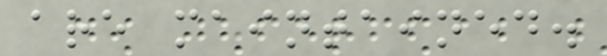are maintained.
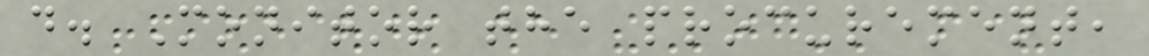d. Monitor the procurement,
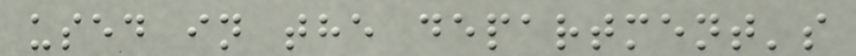used in the department's
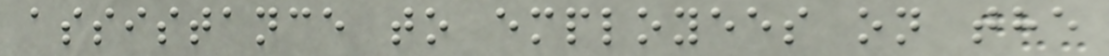assistance to employees on the
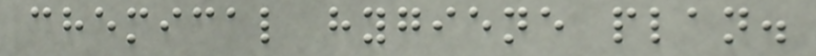chemical hygiene plan.
